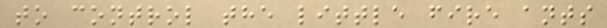to control the little fire ants
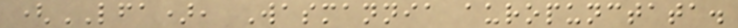(LFA), Wasmannia auropunctata.
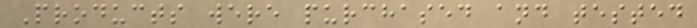Products were purchased and tested
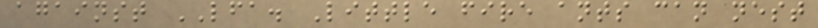against LFA. Little fire ants can nest
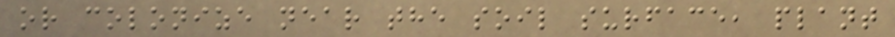or colonize near the soil surface, plant
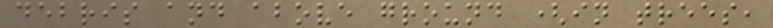debris and above ground (in trees,
